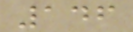146
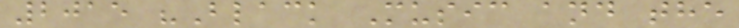2015 "Black Music and the
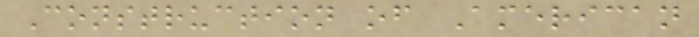Construction of American
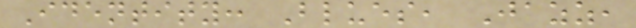Identity: Blues, Jazz,
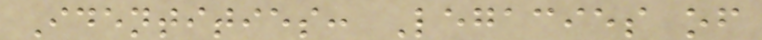Identities: Legacies of
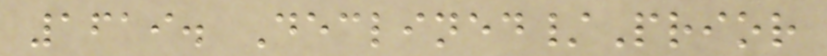1619. Declined/Prior
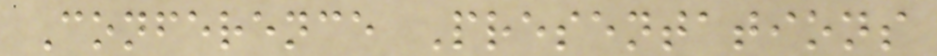Conference Presentations
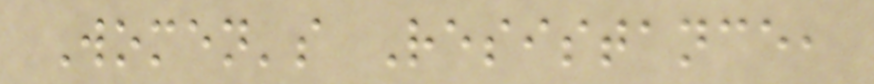Women's Resistance,
